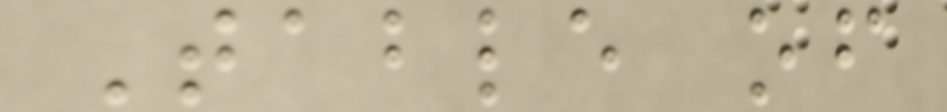Table of
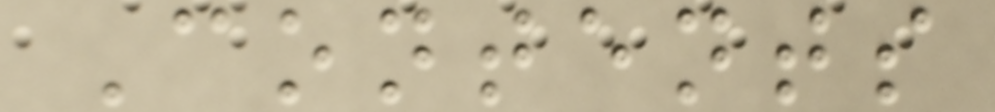Contents
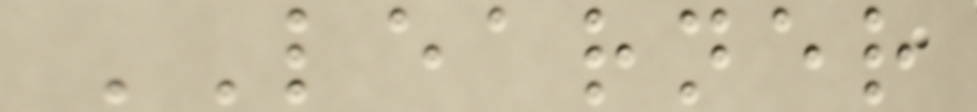LEARNER
